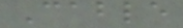Cable
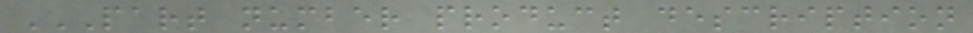PART NUMBER PRODUCT DESCRIPTION
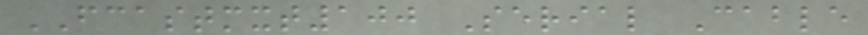FCASTMXT100 Serial Cable
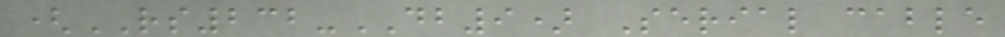(RS232-DB9) Serial cable
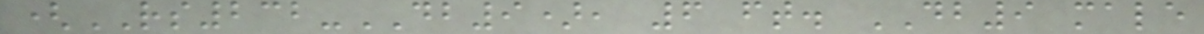(RS232-DB9), 6 ft. DB9 male
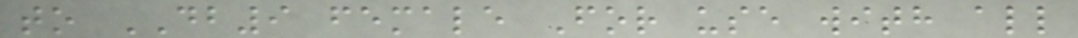to DB9 female For use with all
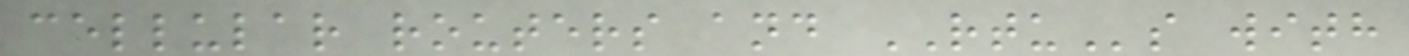cellular routers and RTUs with
